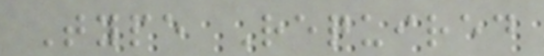Type Required
